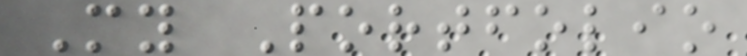My Portfolio
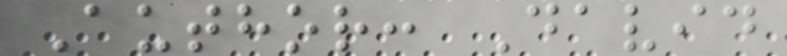Author: David
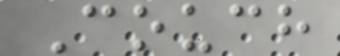Couch
